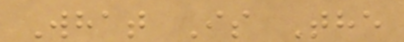What Is The
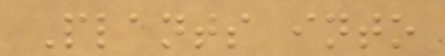Plants into
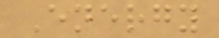Energy
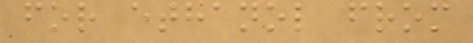for ethanol from
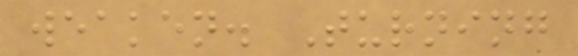weaken. Turning
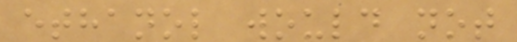ethanol would not
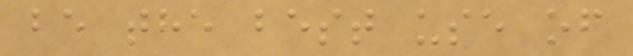be the best use of
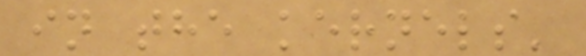in the kernels'
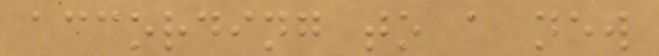according to a new
